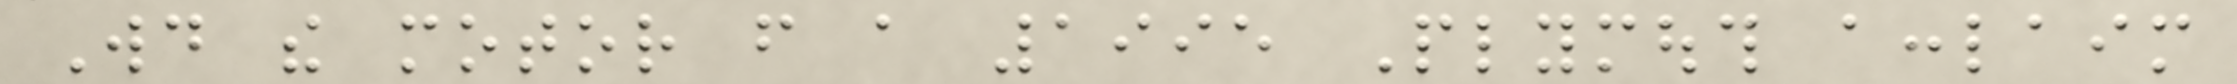Would the motor from a 1995 Plymouth acclaim
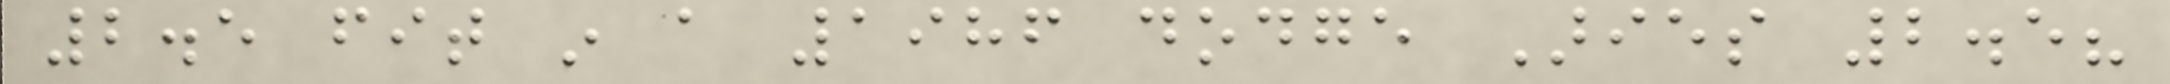2.5 fit in a 1986 dodge Aries 2.5?
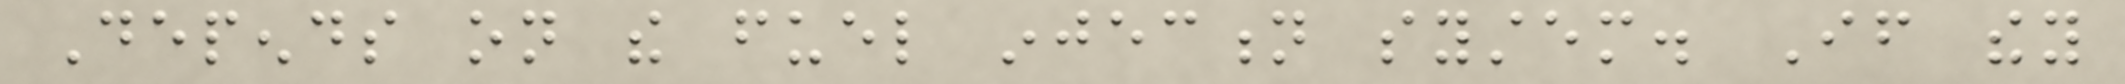Depends on the fuel injection system. If they
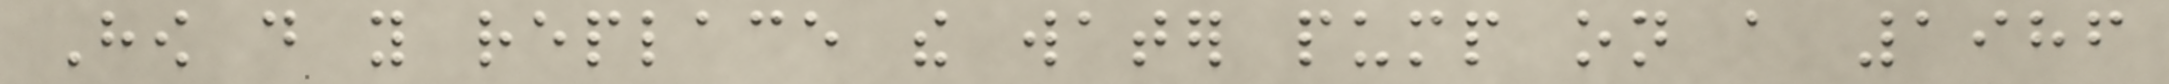How do you replace the water pump on a 1986
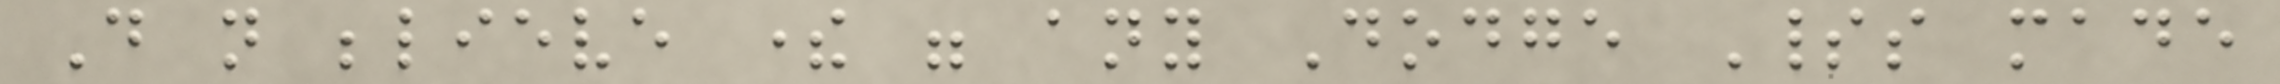Do not believe there were any Dodge Spirits made
